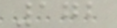172
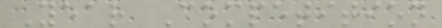Year Competition
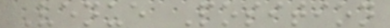Venue Position
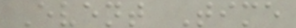Event Time
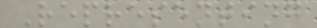Representing
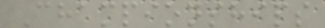Championships
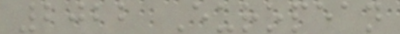2022 European
